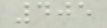405
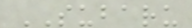SUBARU
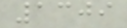1309
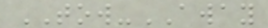TOW-AWAY
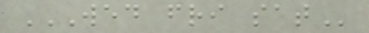WED FRI SAT
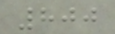800
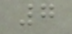7
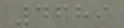4689
